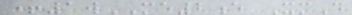+1wME2e XmD
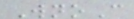WnoC
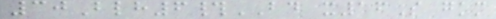30Blh6#BD x16S gkm
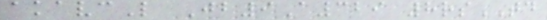akavcL Jb9A329 8rsTD
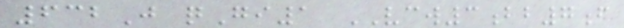632J qGi1 VCW3bb7f
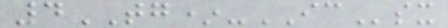4TG*-ICsx
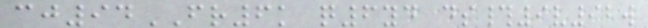cj94FR6k q6yd ds#9v92w
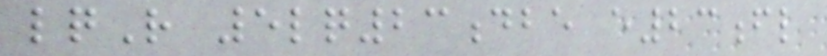lqR 5lq23dbe e23fl
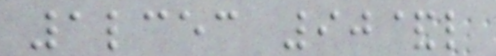1lcec 90&l
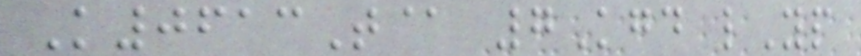K0613T@ 7Kgd lYp
